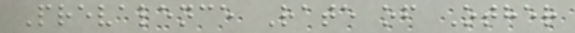Prevalence Rate of Other
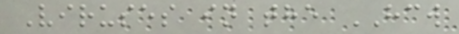Viruses in the HCW
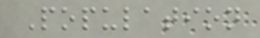Population
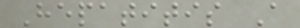Hepatitis A
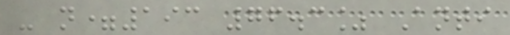- n=193 76.3% Anti
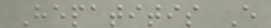Hepatitis E
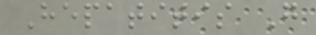Hepatitis G
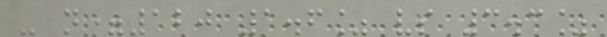- n=120 1.6% vs 3.3%
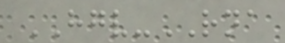HGV-RNA
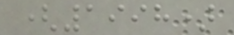(1998)
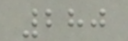280
